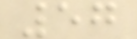57
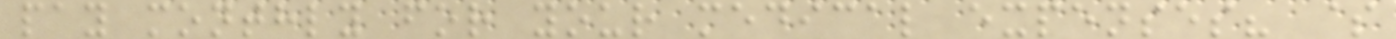pay monthly for your medical expenses? $
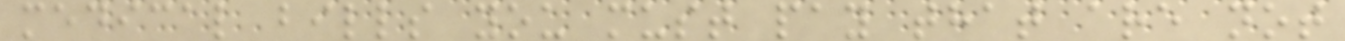medical bills you must pay that are not
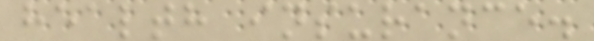health insurance.
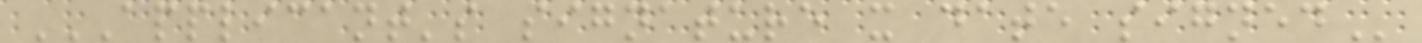APPLICANT'S SIGNATURE X DATE SIGNED
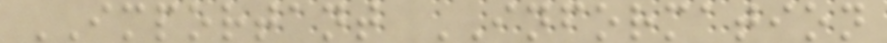IMPORTANT INFORMATION
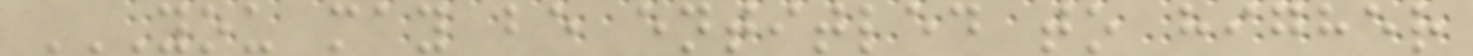YOU MAY BE ENTITLED TO HIGHER
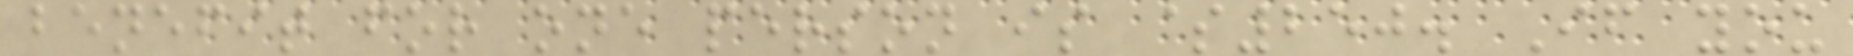benefit for one person is $250. If you
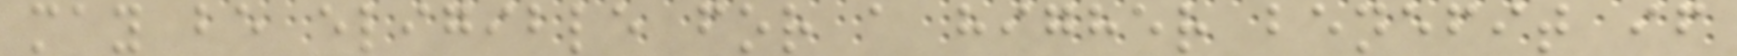may be eligible for a higher benefit if
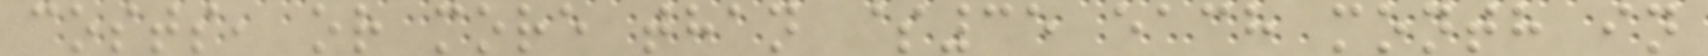costs, or more than $35 each month in
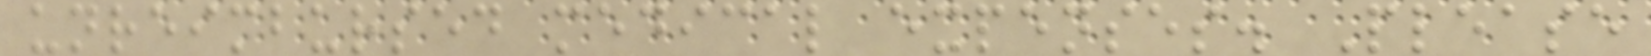unreimbursed medical expenses. Please
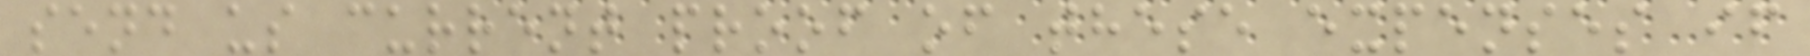send us current proof of these expenses if
